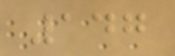147
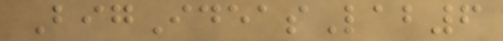BigIdeasLab6
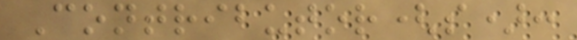Contributor(s):
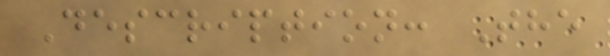Description: The
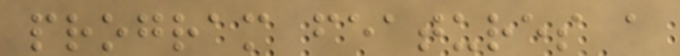program features a
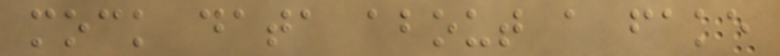mock data about a fake
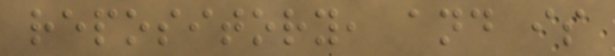repository, and is
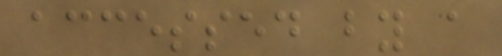accessed by a
